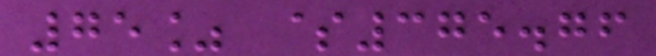75% $375.76
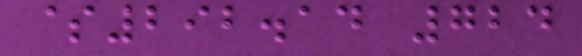$292.14 724
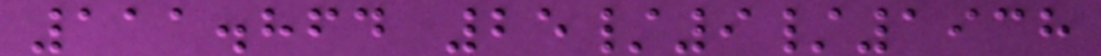111.864 25/9/1938
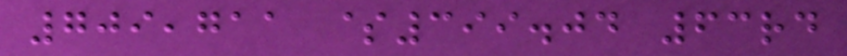709,711 $399.04 63rd
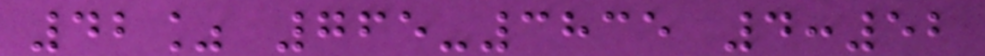42% 765-3835 4:52
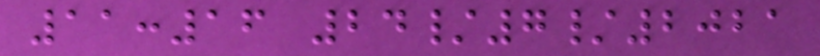11:16 24/7/2021
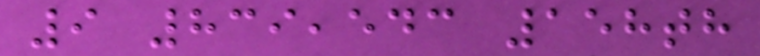9 839,543 158th
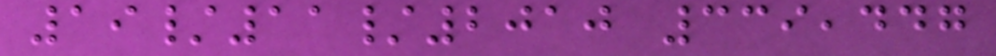19/11/2010 339,447
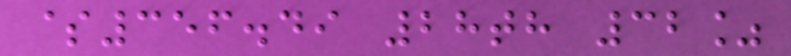$356.49 28th 32%
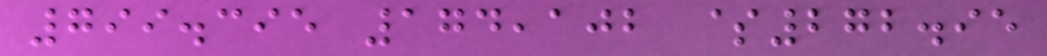799.395 174,102 $272.95
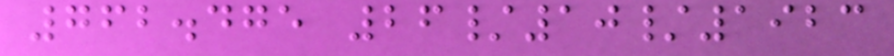762.475 26/10/1923
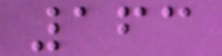163
